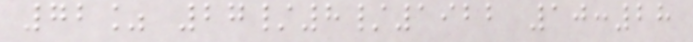72% 27/8/1922 10:28
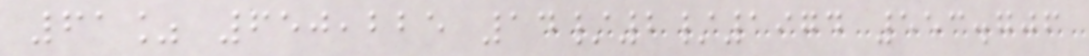61% 650,225 14/2/1974 553.706
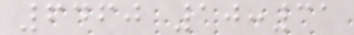6460 10:31
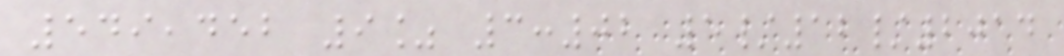549,452 9% 3:02 5/12/2014
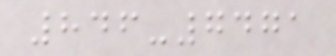846-7471
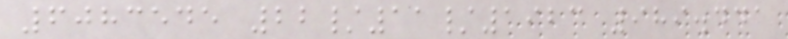6083545 22/11/1923 989.441
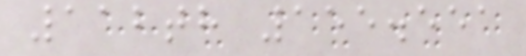112th 155.551
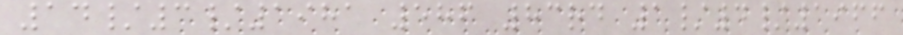14/3/1981 586 83rd 1/4/1966
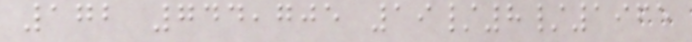172 744,705 19/8/1965
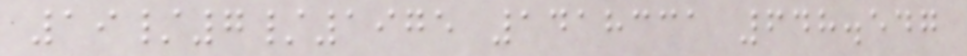19/7/1975 1418331 648.547
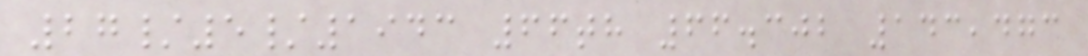27/5/1943 66th 66.302 143,473
